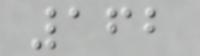162
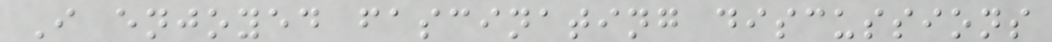I enjoyed fascinating discussions
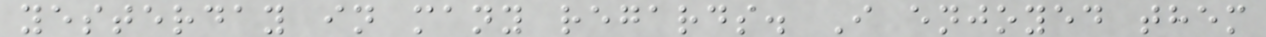yesterday in many regards. I enjoyed them
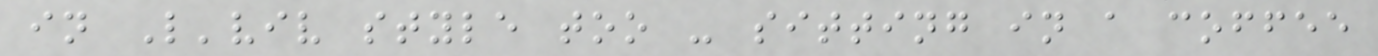in L'viv style too - sitting in a coffee
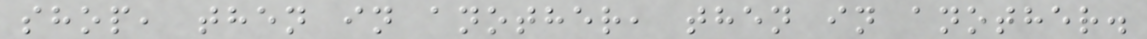shop, then in another, then in another.
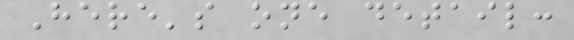Here's one detail:
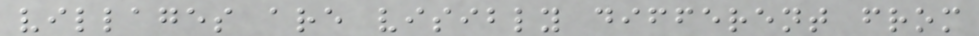villages are visibly different from
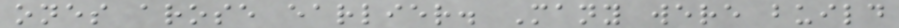ones arose earlier. Many were build
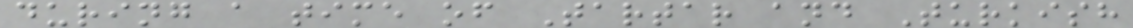during a time of Tartar and Turkish
